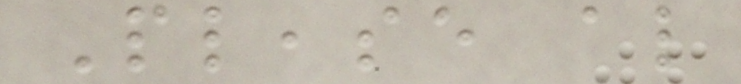Please also
